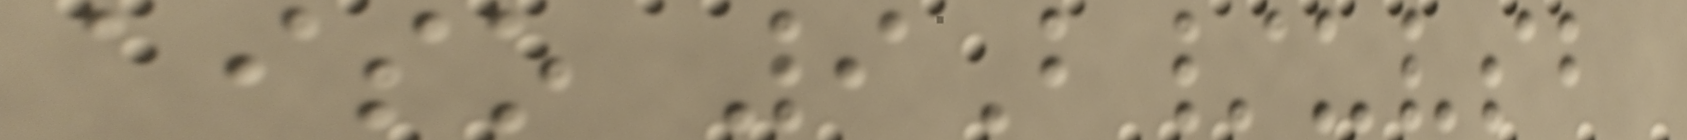aiso 9B/uvsb
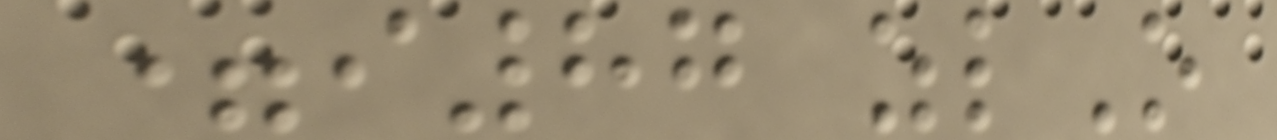=i87 zlO
